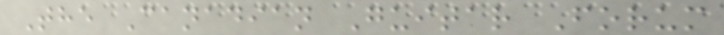The Canadian Guitar Forum
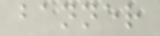banner
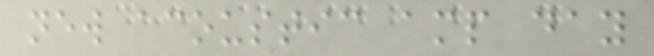new acoustic amp day
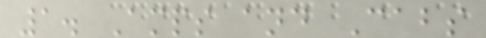1. Amps and Cabs
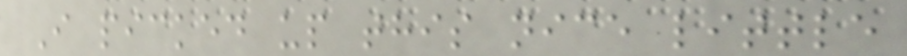I picked up this nice little
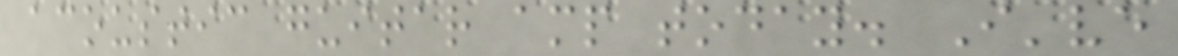acoustic guitar amp today. I've
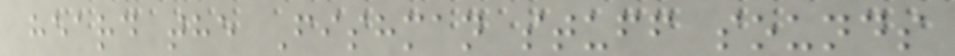heard the Fishman stuff sounds
